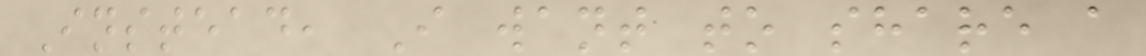Instead, I want to share a
